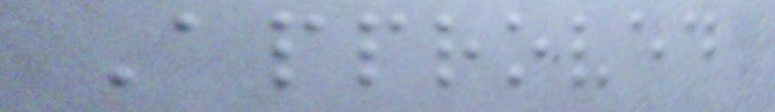Approved
